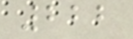222
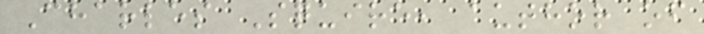Charles Squire, author of
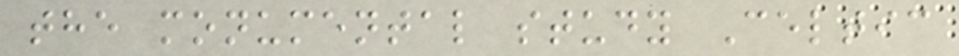the monumental study Celtic
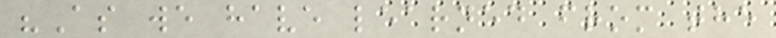"As we have learned from the
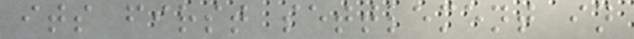its first settlement in
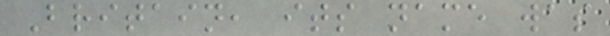Britain, its name was
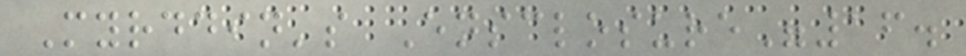Myrddin's Ensclosure"16.
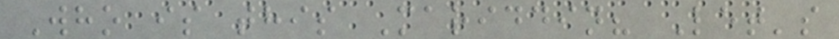Who is this Mariddin? Let's
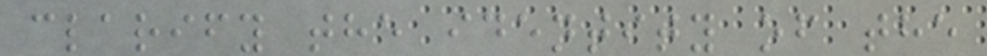clarify the identity of the
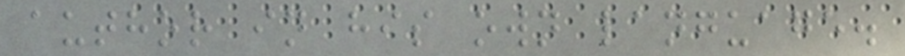author in his own language.
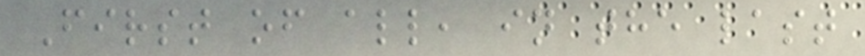First of all, in the last
